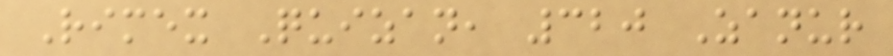Rimex Quizan, 320 Zanur
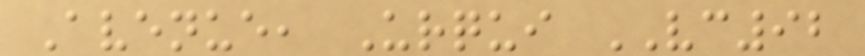Avenue, Urqui VC92
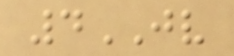4JV
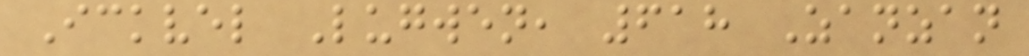Ickvel Lugwen, 618 Zanzan
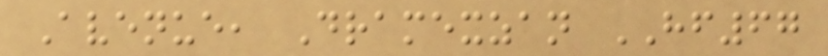Avenue, Dramexzan HF67
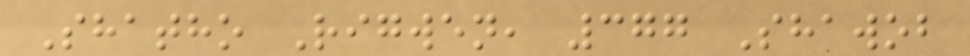Shatho Rigwen, 377 Shawob
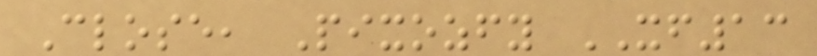Close, Pixozfy XF13
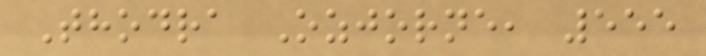Thodra Ozjorne, 555
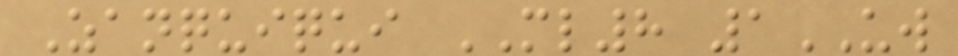Zanquiqui ML8 1UW
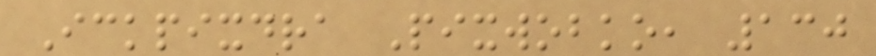Ickpixdra Pixwobko, 130
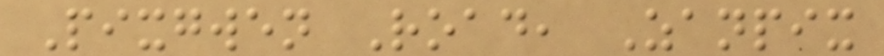Pixgwen Road, Zanpix
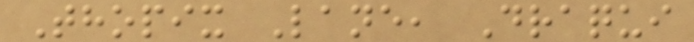Thopix Lane, Draqui
